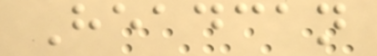Headcan
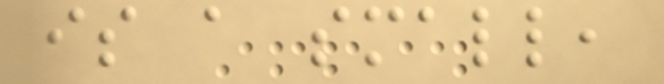is a small,
